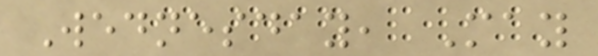Wednesday, May
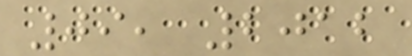09, 2012
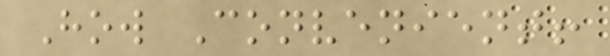How Convenient!
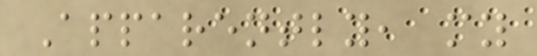Apparently, my
